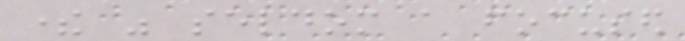there was seldom a focused
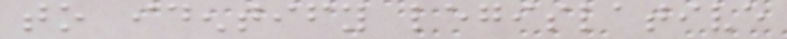to identify legislative
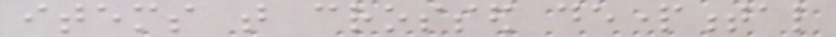items that crossed departmental
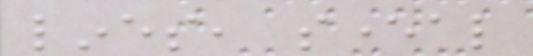lines, several
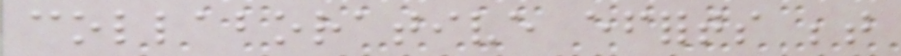collaborative efforts between
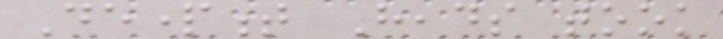Department Heads took
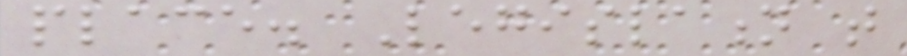place. Legislation that
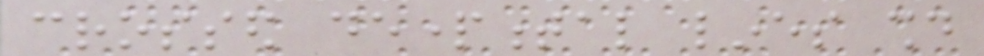crossed departmental lines should
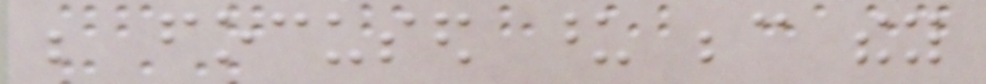be focused upon because they
